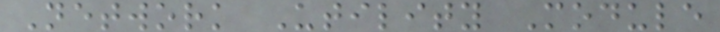Network Utility Module
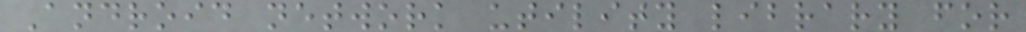Android network utility library for
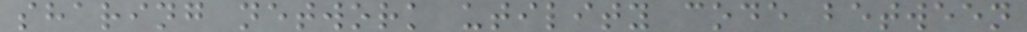sharing network utility code between
